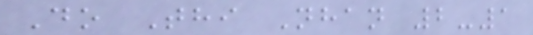Do Thi Nhan 2-1
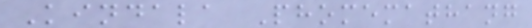Kindala Phomemathang
